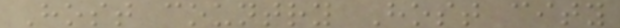Host country Host city
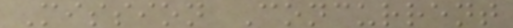Mission Concurrent
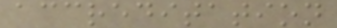accreditation
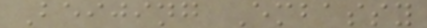Beijing Embassy
